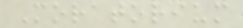Moratorium
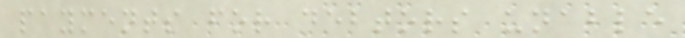payments for debtors unable
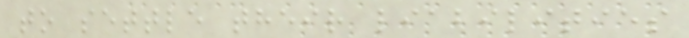to settle their liabilities
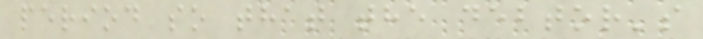period so that the debtor's
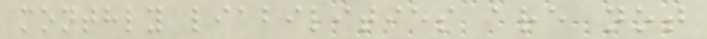monthly liabilities are not
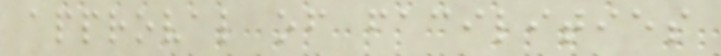approval of facilities
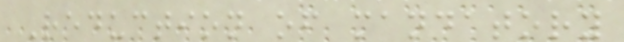Reduction of mandatory
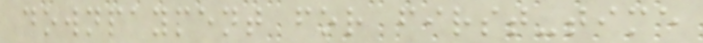downpayment for first-time
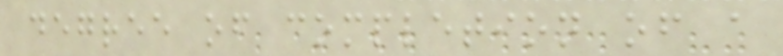degree of completion of a
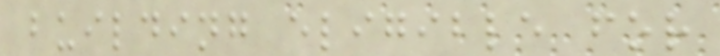building eligible for
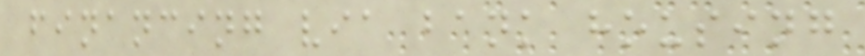financing via bank housing
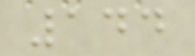144
